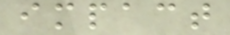impact
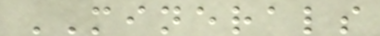MINERALS
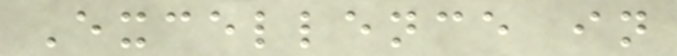Excellence in
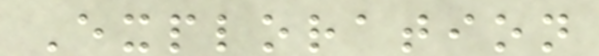Exploration
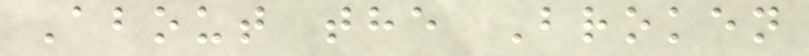About the Broken
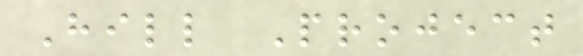Hill Project
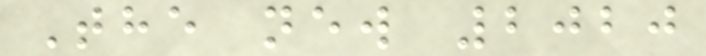The new 2020
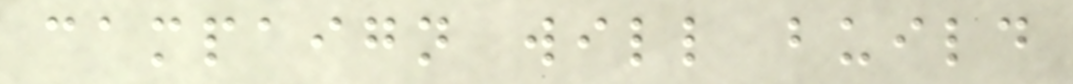campaign will build
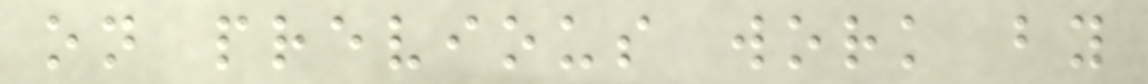on previous work by
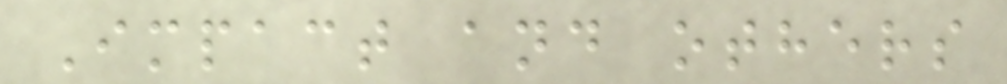Impact and others
